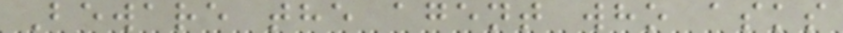Beware the agent who asks
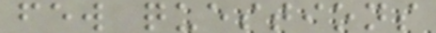few questions
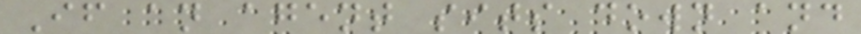If an agent sits down and
